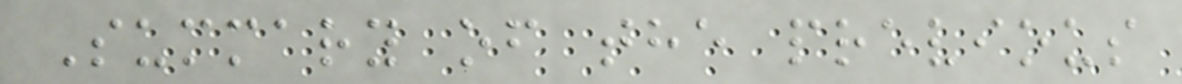Summary of the previous
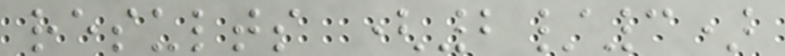results (2/3)
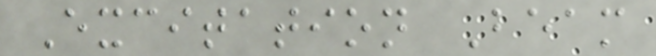Excitation Beam
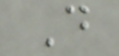D
